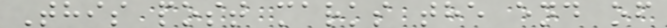This post marks the end of
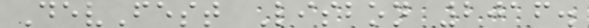DevFest Lisbon 2016.
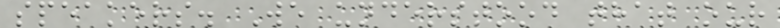speakers. We understood that our
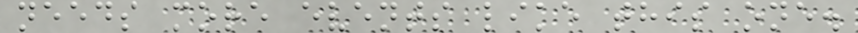needs more events like this one.
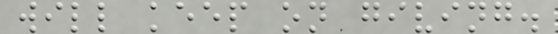will keep on giving.
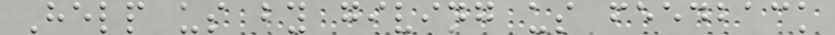Help us by giving us feedback
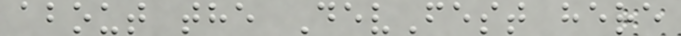about the DevFest here
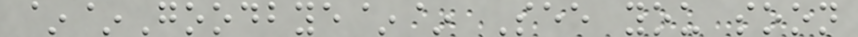~~Goodbye~~ See you soon
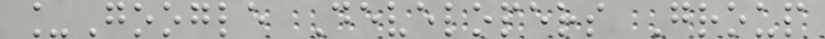_Google Developers Group
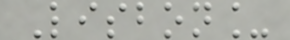Lisbon_
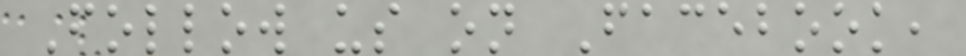Follow us on Facebook,
